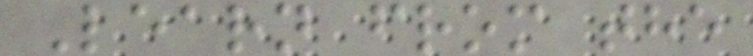Learn from the
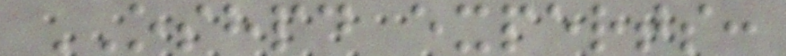OSHPD experts:
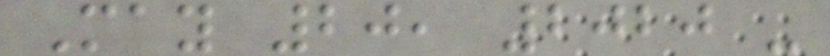May 20, 2020 -
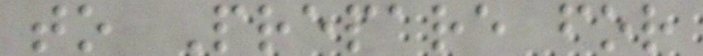to Prepare for
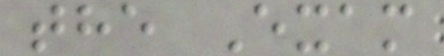the Exam
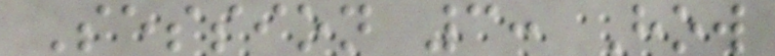Session 3: How
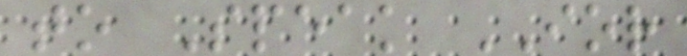to Speak IOR
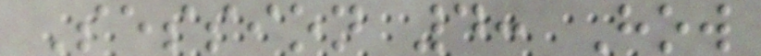Session 4: How
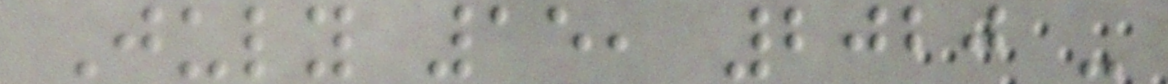July 15, 2020 -
